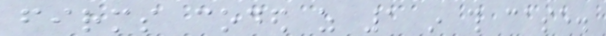firms coded as 1 in this case.
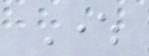Where
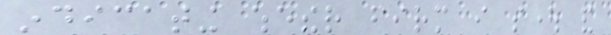indicating whether firm i sought and
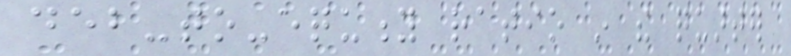deb-to-equity ratio in the quarter
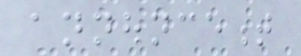announcement
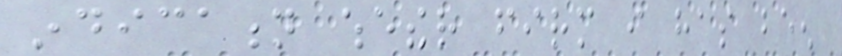indication whether firm i has been
